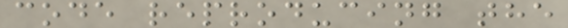code reproducing the
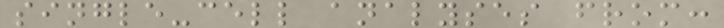single-cell analyses from:
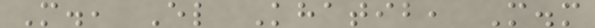M., El Khatib, M.m
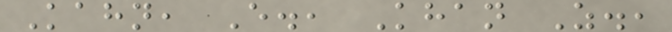Kahn, E., Khan Z.,
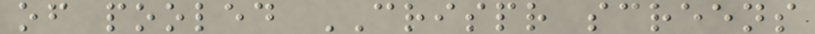of pooled CRISPR screens
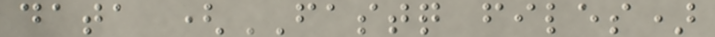data (FASTQ files)
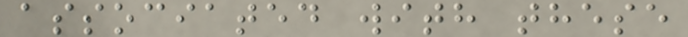associated with these
